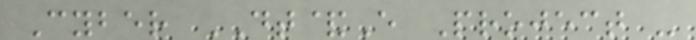Cyber DT&E Project -
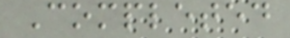Completed
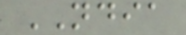NDIA
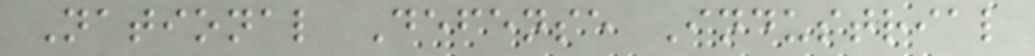National Defense Industrial
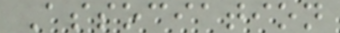Association
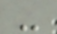-
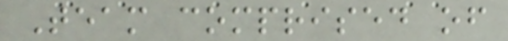Team comprised of
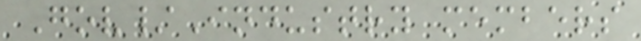Gov/Industry members
